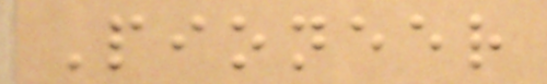Pioneer
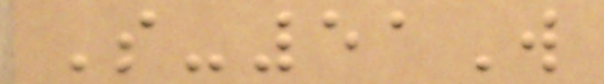S-51W
